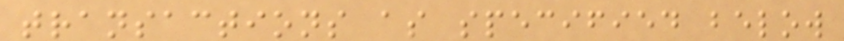transactions as specified below
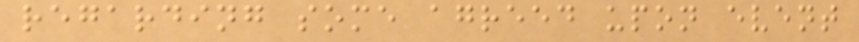regarding some agreed upon event
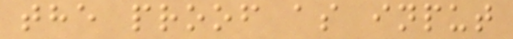the proof as input
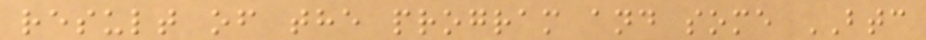result of the program and some BTC
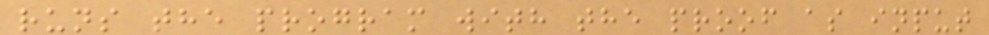runs the program with the proof as input
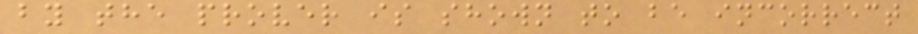by the prover is shown to be incorrect
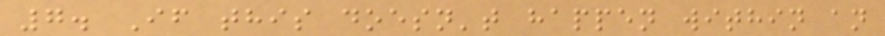7. If this doesn't happen within an
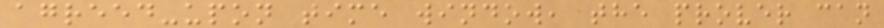agreed-upon time window, the prover can
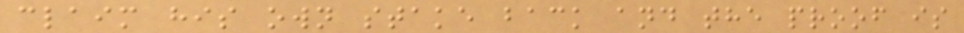claim his own stake back and the proof is
